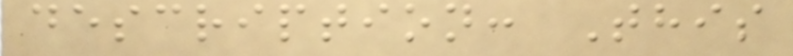description: This
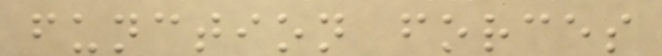function forces
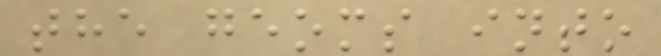the geoms into
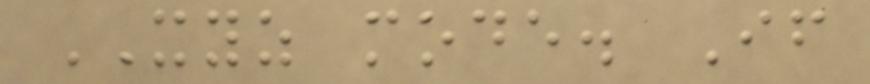XYZ mode. If
